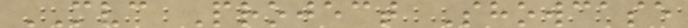MVC Project Showcase
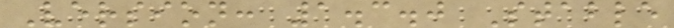Version: 1.3.0 Stable
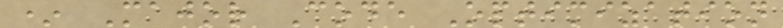* Major Code Optimization
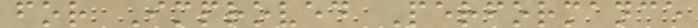for Improved Performance
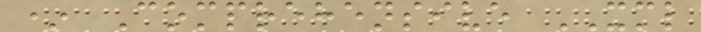* Comprehensive XML
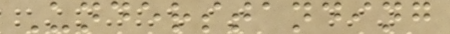Understanding
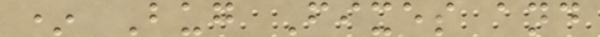* Bug Fixes and
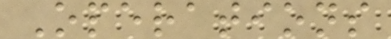Operations
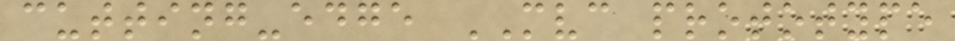cutting-edge MVC prototype
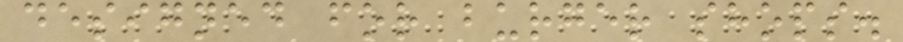designed for burger shops.
